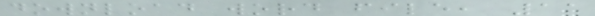download word file, 11
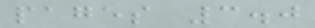pages 3.0
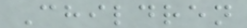Children
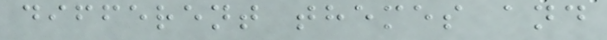different themes and
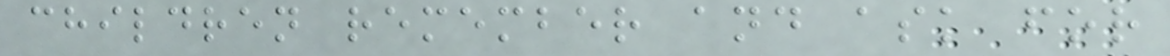children remember and ask for
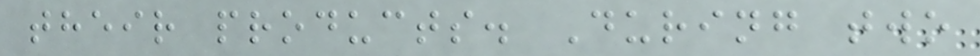their products. During two
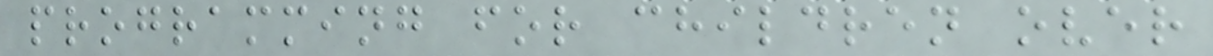programming for children over
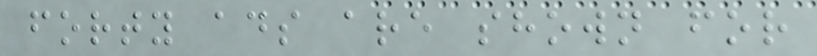forty ads are shown for
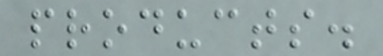products.
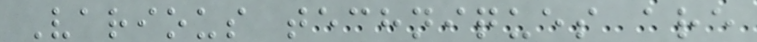Various techniques are
